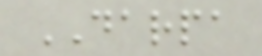DARPA
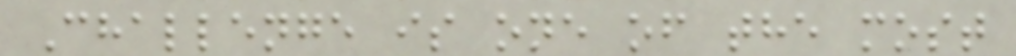Challenge is one of the most
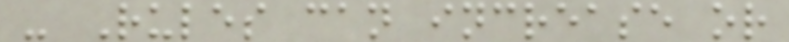- Rules can increase or
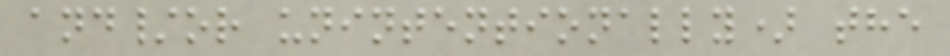and/or unintentionally) the
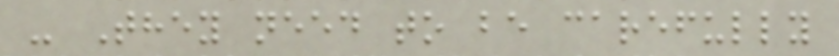- They need to be carefully
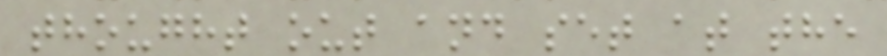thought out and set at the
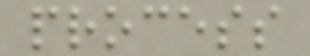process
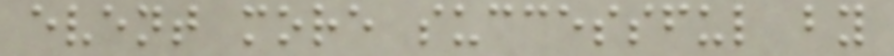event more successful by
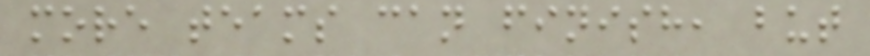more teams can finish, but
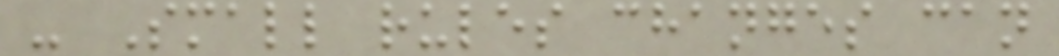- Small rules changes can
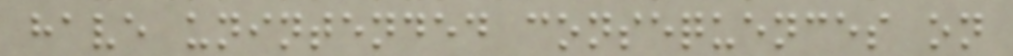have unintended consequences on
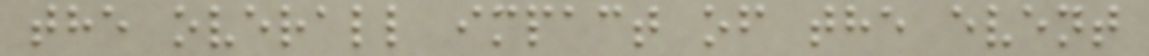the overall impact of the event
